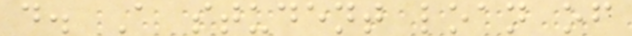d. A student loan of
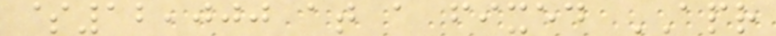$12,000 at a fixed APR
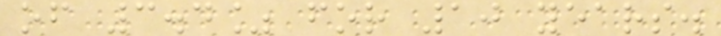of 3.4% for 10 years.
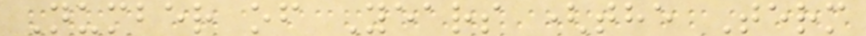Number of Years (the Term
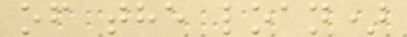of the loan)
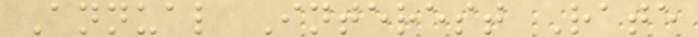Annual Interest Rate
